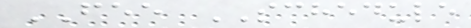FEE SCHEDULE
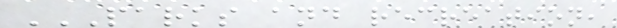PARKS AND RECREATION,
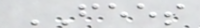FEES
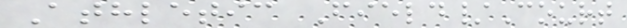Athletic Field/Court
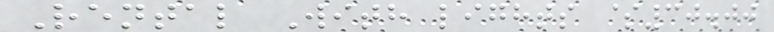Rental With lights $30.00
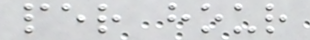per hour
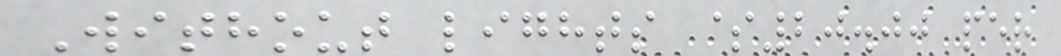Without lights $20.00 per
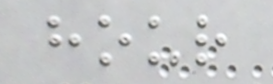hour
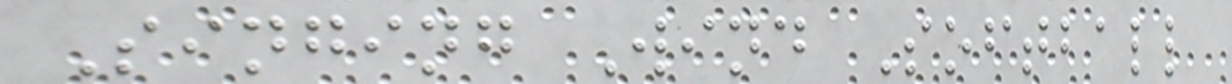Singing Wind Softball
